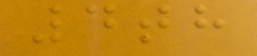4th
